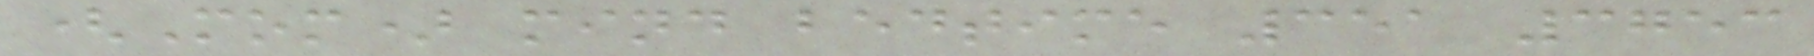(Mom) mind bedtime 351 3753
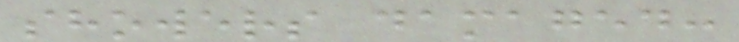showers damaged:
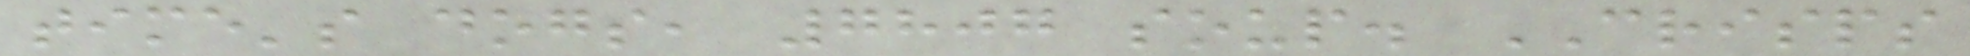time's dogs, 7807 soup. CRISPS
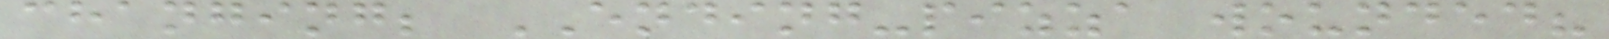changing; ENDING-pizza wounded?
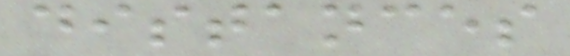distances
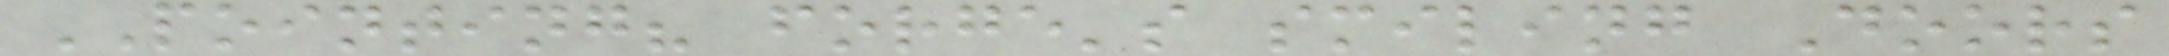POINTING? forge's smiling Doors
